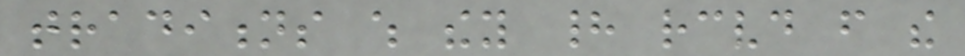traditions which they had received from the
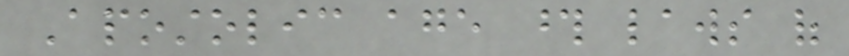Apostolic age those laws of
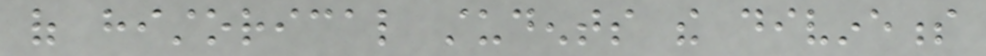of historical students the divineness
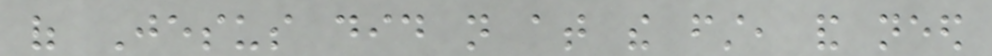of Jesus did not at the first, and need
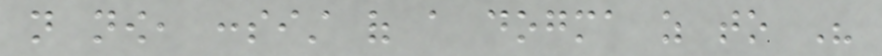not now, consist of a dogma as to His
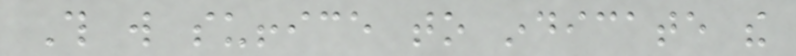This will suffice to indicate the
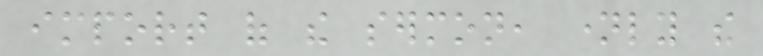import of the sermon, namely the
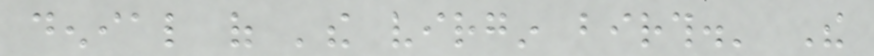denial of 'the virgin birth.' The
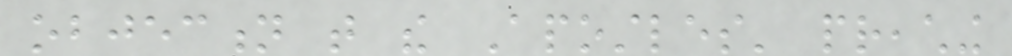objection that the Apostles' preaching
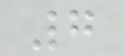7
